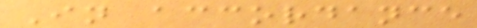In accordance
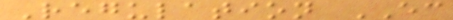Regulation EC
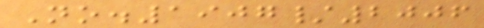No.1907/2006
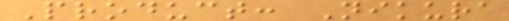Product: Nikura
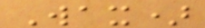Wax)
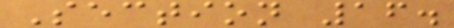Section 16.
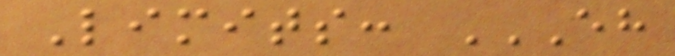Limits: EH
